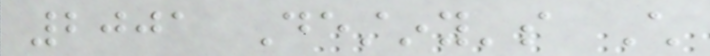2001 Destiny's Child
